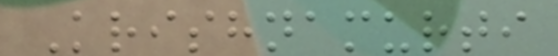Krishnamurti
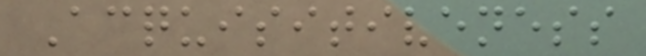Acquisitiveness
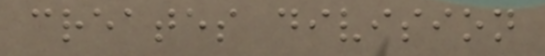creates division
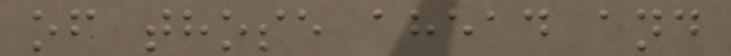of those ahead and
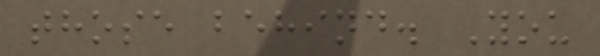those behind. You
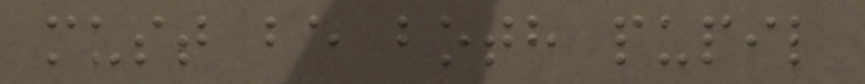must be both pupil
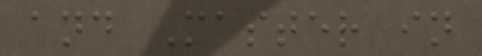and Master in
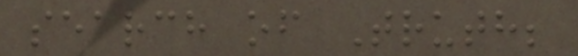search of Truth;
